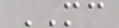MC
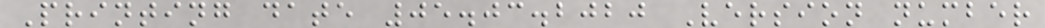Printing date 05.03.2020 Version number
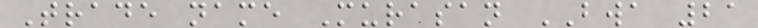Trade name Murasan BWA 21
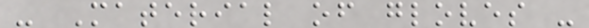- Material of gloves -
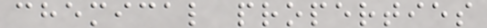chemical properties
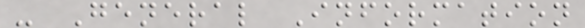- General Information
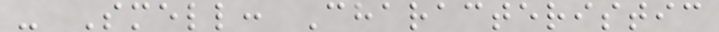- Smell: Characteristic
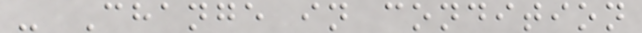- Change in condition
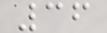36
